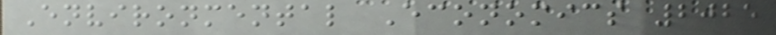Environmental Economics 2025
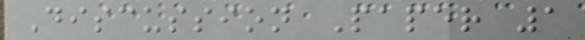Discussion Paper 1
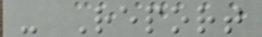- Report
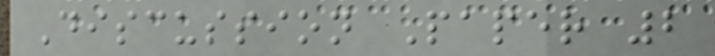Discussion Paper 2
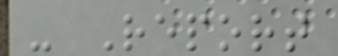- Report
